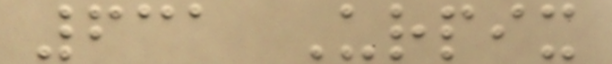631 Urpix
